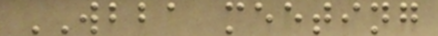WBBA meeting
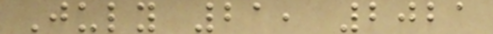July 21, 2021
